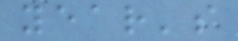year's
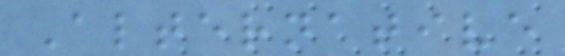Alternative
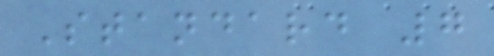Standard 7
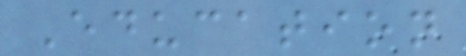Education
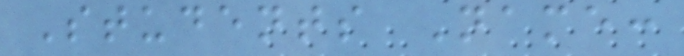Students Name:
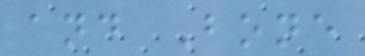and Bone
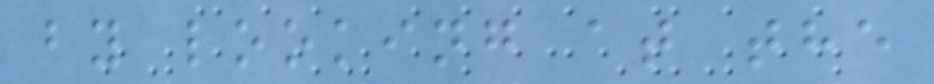by looking at the
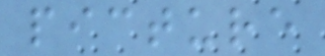picture
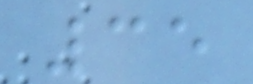35
